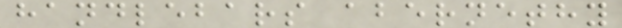handlebars abernethy
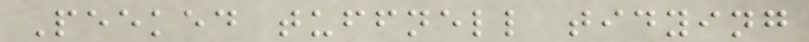Peeked tuffnell tidying
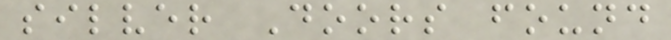silver Doors found
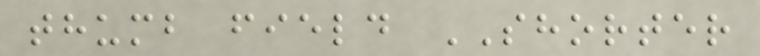thumb field SHORTER
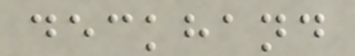deckhand
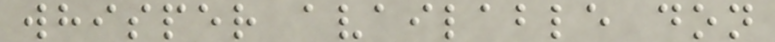whisper available don
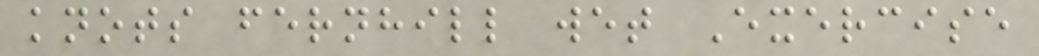knots fernhill wet Exercise
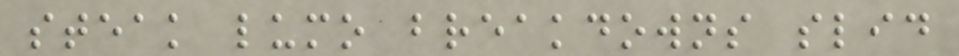steak lumo breakdowns slid
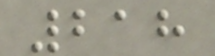218
